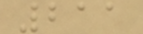211
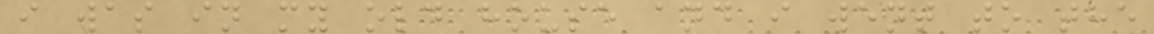i was in my old house and i went to the
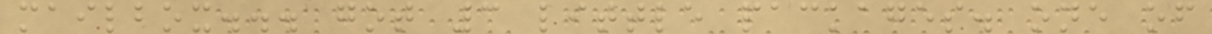mailbox... got 3 little packages. one of
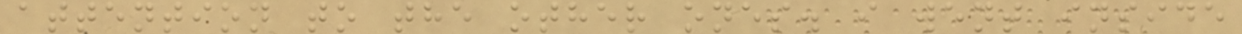attention to the other ones. i went inside
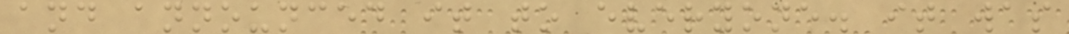and announced it to everyone. it was
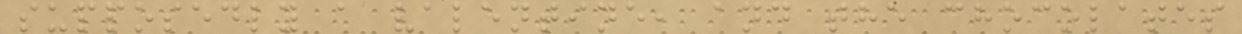supposedly a valentine, and the chocolates
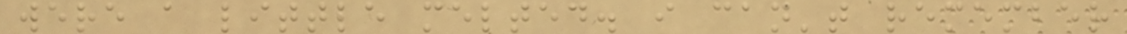were a little melted. i can't remember
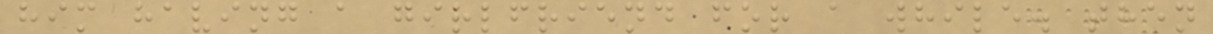him having a girlfriend for a while. then
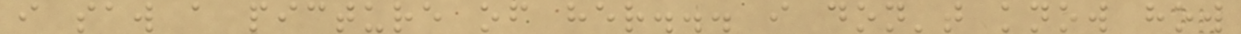i saw a picture of her... i don't know how
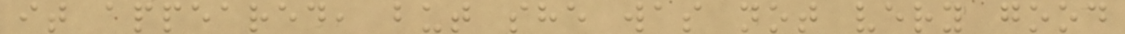it appeared, but she was not very good
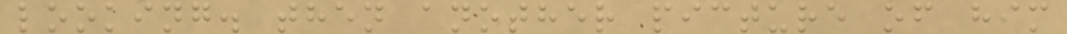looking. then another picture of him
